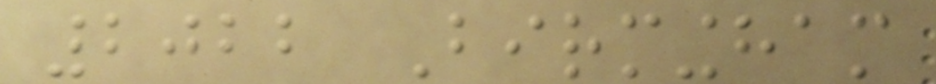2022 Birmingham
